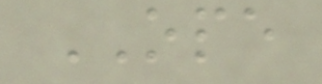OPE
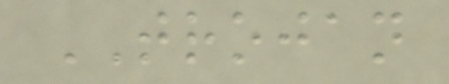TROJAN
